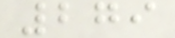279
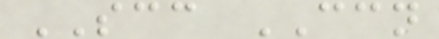SCC CCN
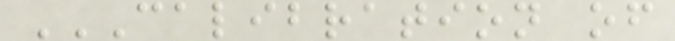CALIBRATION OF
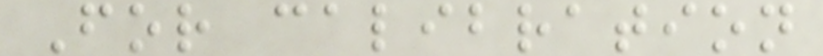For calibration
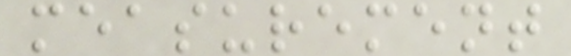measurement
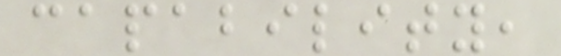capability,
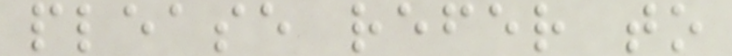please refer to
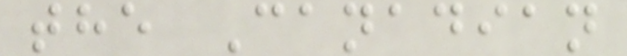the Canadian
